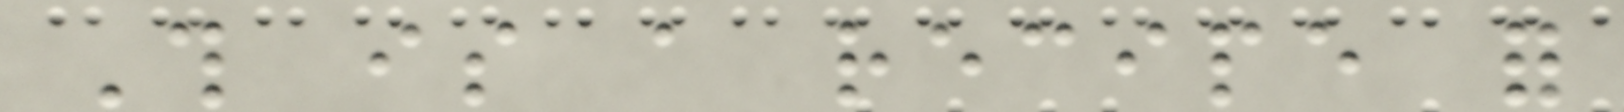This is a recipe for
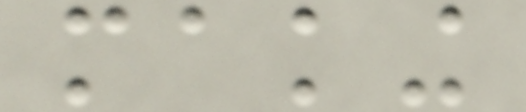making
